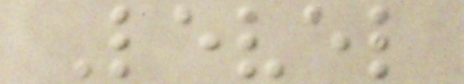Level
